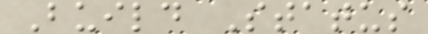Build Status
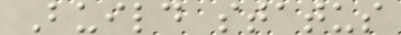Build status
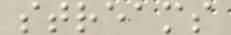streams
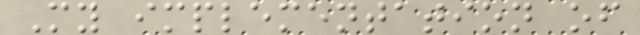My implementation of
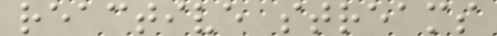reactive streams
